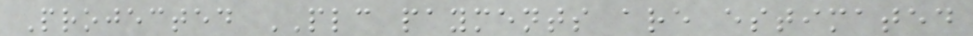Projected PLC payments are estimated
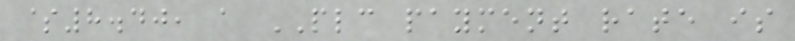$8.40, a PLC payment rate is
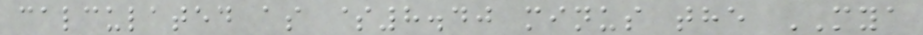calculated as $8.40 minus the MYA
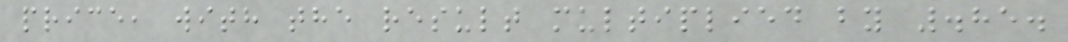price, with the result multiplied by .85.
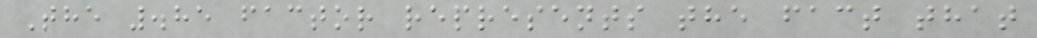The .85 factor represents the fact that
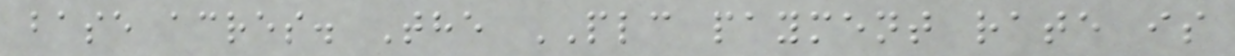base acres. The PLC payment rate is
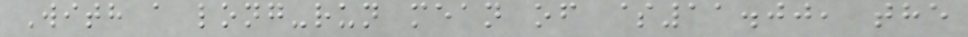With a long-run mean of $11.00, the
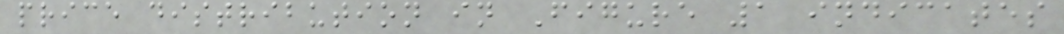price distribution in Figure 1 indicates
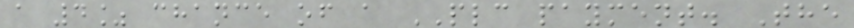a 4% chance of a PLC payment. The
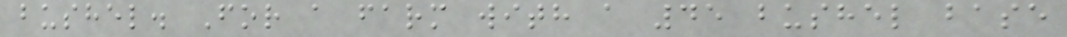bushel. For a farm with a 45 bushel base
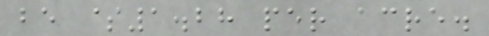be $1.28 per acre.
